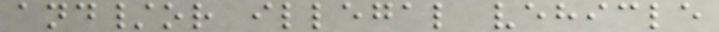and/or illegal vehicle
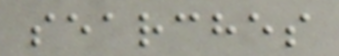searches
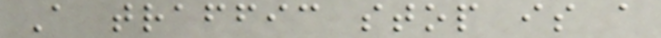A traffic stop is a
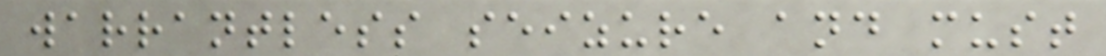warrantless seizure and must
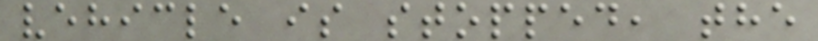vehicle is stopped, the
